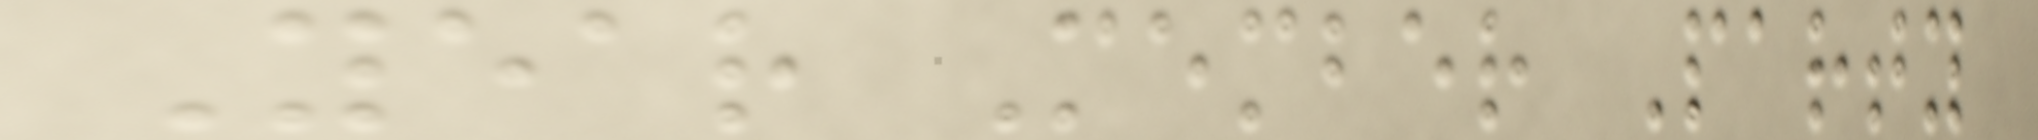Year Member Party
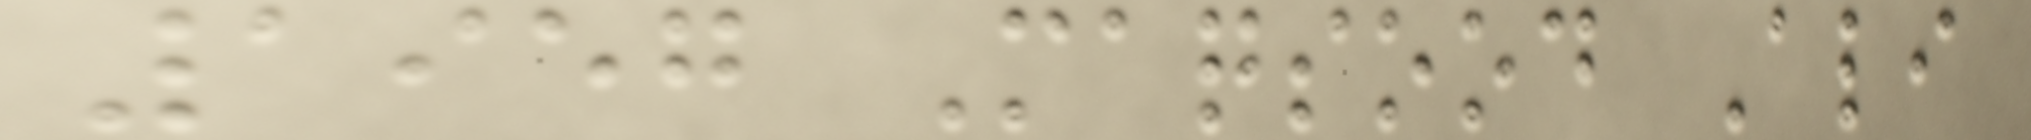1957 Maqsood Ali
